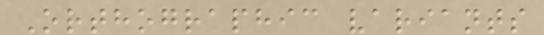Orthographic variants
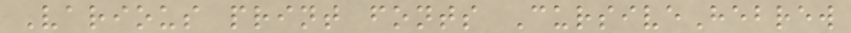Various print fonts CursiveHebrew
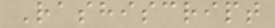Rashiscript
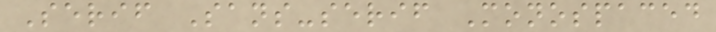Serif Sans-serif Monospaced
